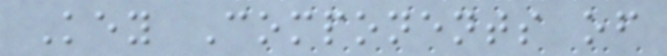Key Components of
